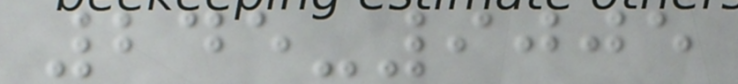245-9005
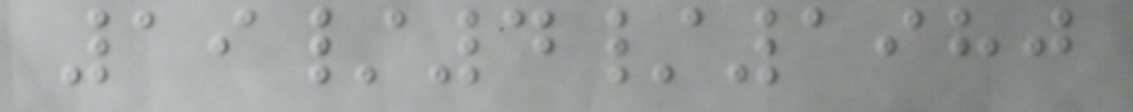19/4/1980
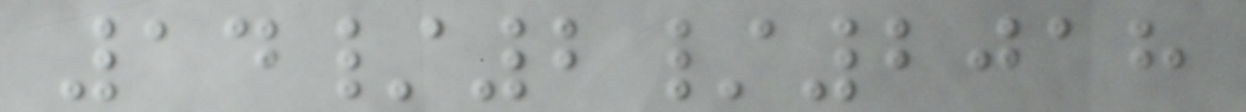14/2/2018
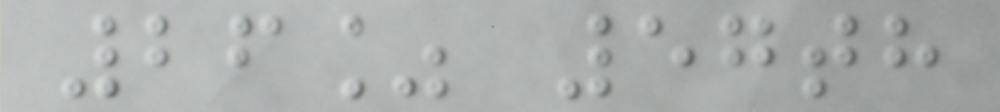26% 57th
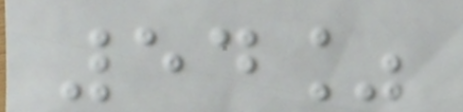54%
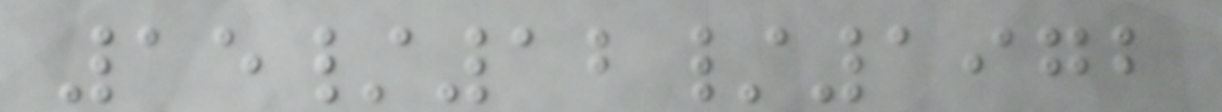15/12/1972
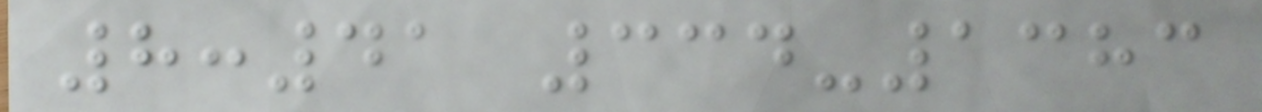8:41 334-1383
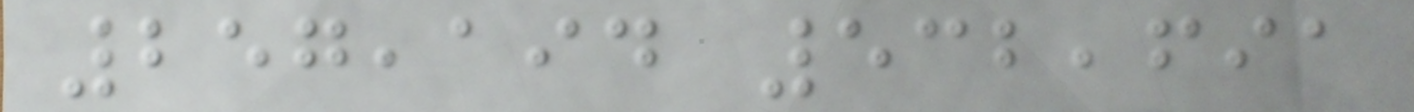257,194 532,691
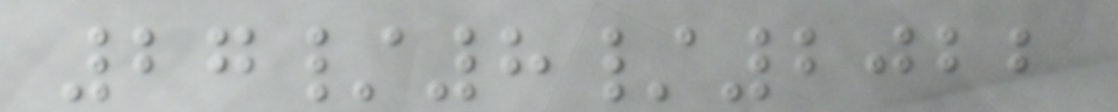27/8/2022
